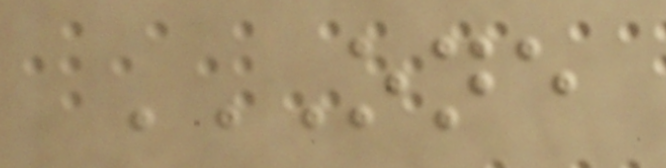ONE
